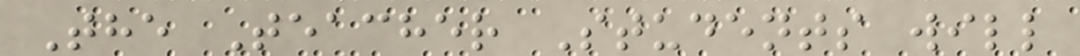The Teacher Students will
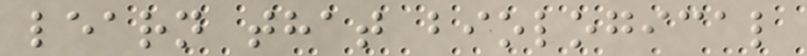learn that biological
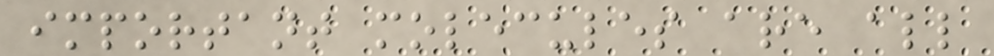important molecules are all
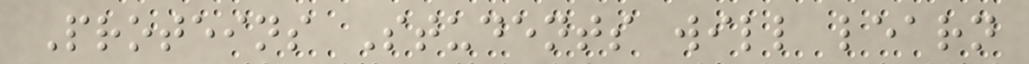Proteins Students will learn
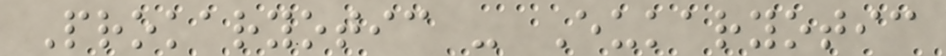Prokaryotic - Eukaryotic
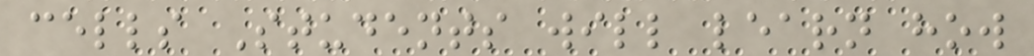cells Students will learn how
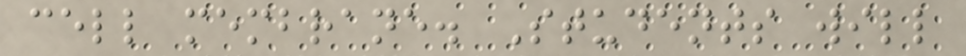cell membrane. Students will
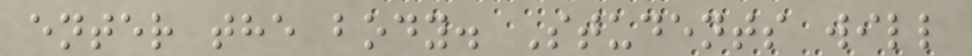enter the body. Students will
